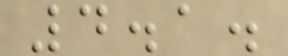4.1.
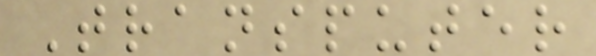Transputer
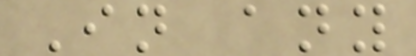In any
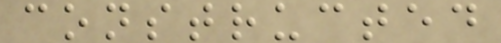constructed
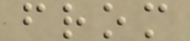from
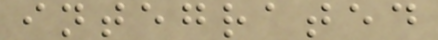integrated
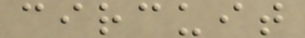circuit
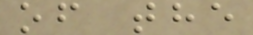of the
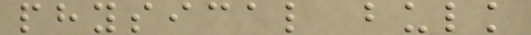physical bulk
